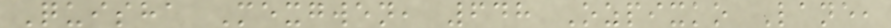Quisha Mexgwen, 648 Ozpixko Lane,
